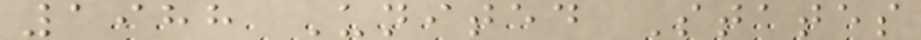1988 United States
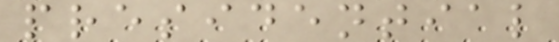presidential
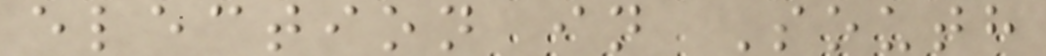election in South
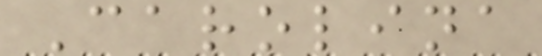Carolina
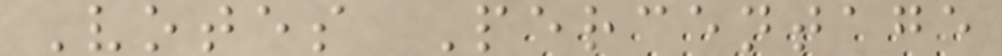Votes Percentage
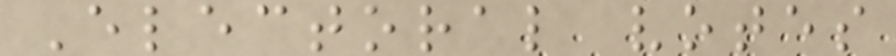Electoral votes
